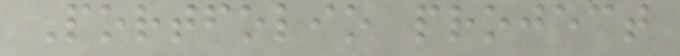Portfolio project
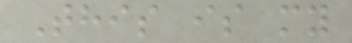This is my
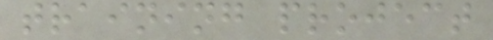training project
